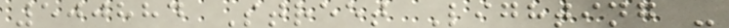500884 Street Lighting -
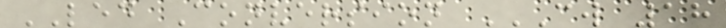LED Conversion CW 18
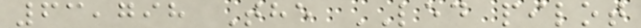63,798 The LED pilot
